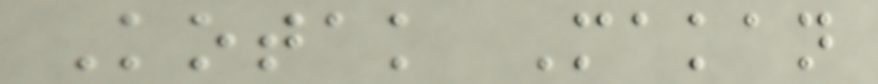Kotak Makan
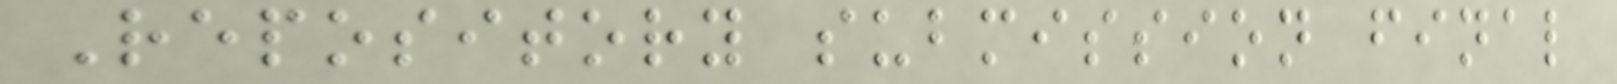Repository submission final
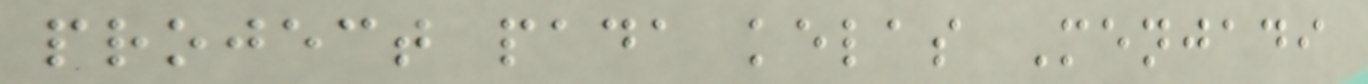project pada kelas Menjadi
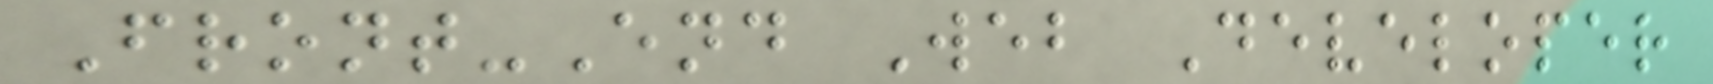Front-End Web Developer
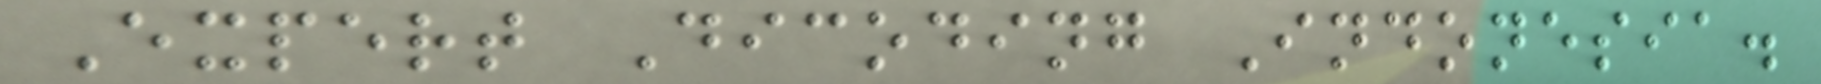Expert Dicoding Indonesia.
